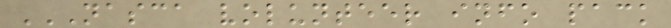NASCA VOLUNTEER INFO PACK
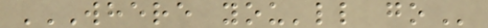WHERE YOU'LL GO
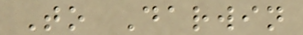To Darwin
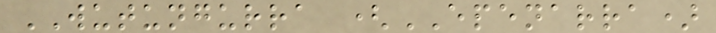WUTUNGURRA (EPENARRA)
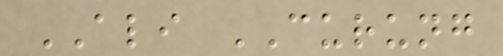ALI CURUNG
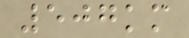507km
